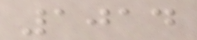1014
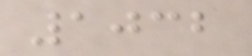1032
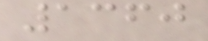1360
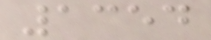1354
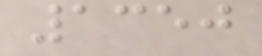1350
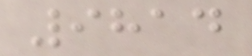9814
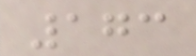173
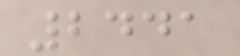2441
